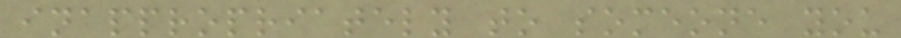inappropriately to someone you
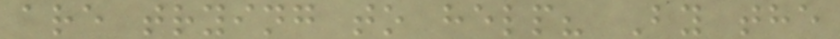are trying to help? By the
